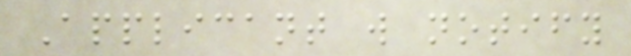Applicant will notify
